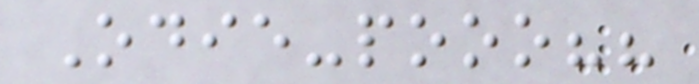Odie-pooo??
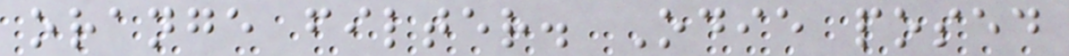orange filter. Odie posed
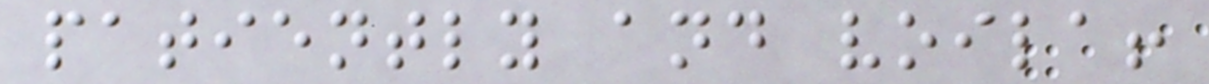patiently and voila!
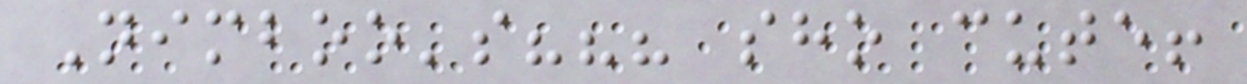Nimboo's??? sho cute!
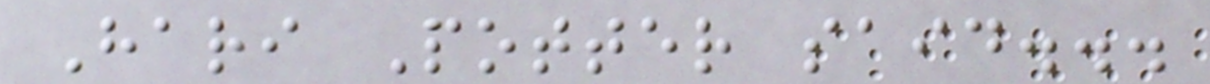Hari Potter said...
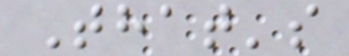That's
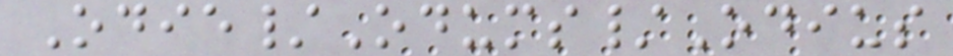Odie/Odums/Odius
